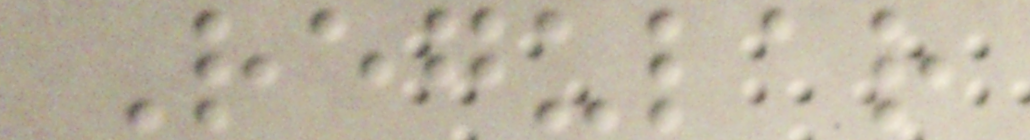Regular
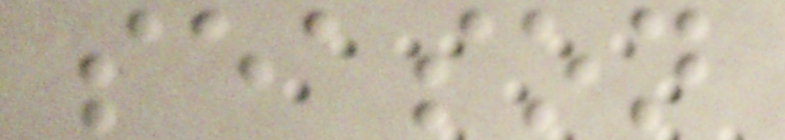season
